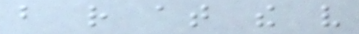but rather at the very
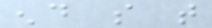end so that
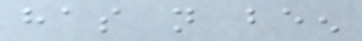has not been
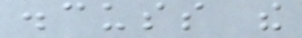discuss the
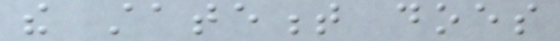the statement does
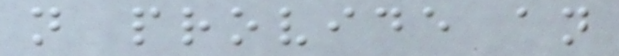not provide an
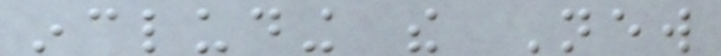including the New
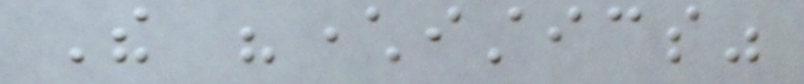The "characteristics"
